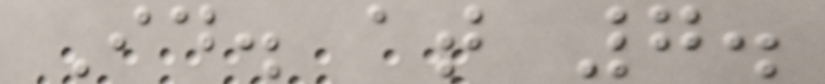Id. at 7.
